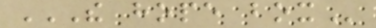THE HOPE BOX
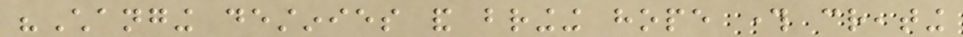"Changing destinies and bringing hope through creating
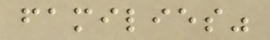families"
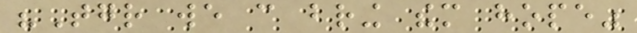"Together we can bring them hope"
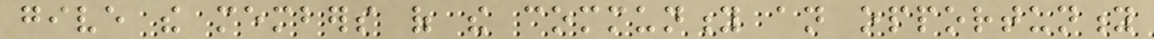give the members of the community an opportunity
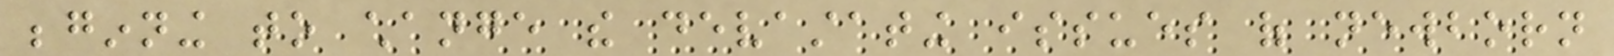beginning to change the devastating issues of newborn
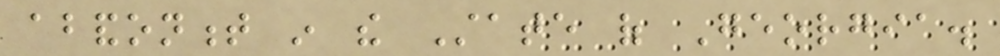abandonment in the State of Georgia.
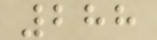288
